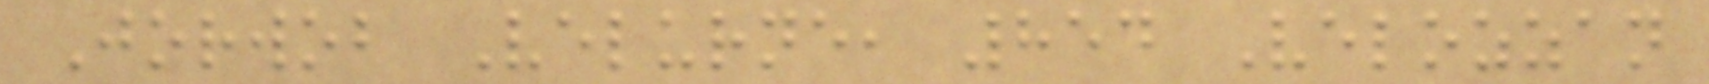Jorwob Velurne, 854 Velozzan
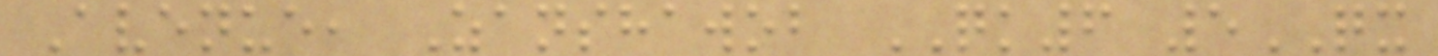Avenue, Zanshawob QK6 5QX
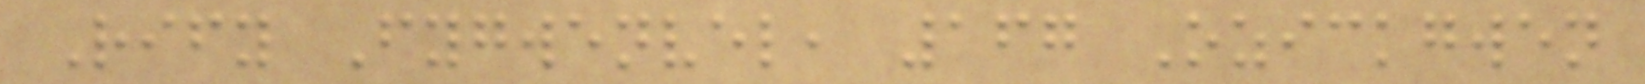Rify Fygwenvel, 167 Ozickgwen
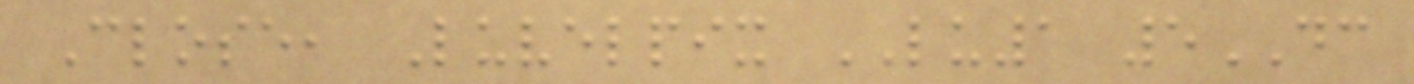Close, Luvelpix LU1 5DC
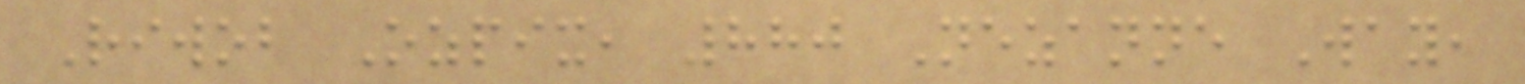Riwob Ozpix, 880 Nezanne Way,
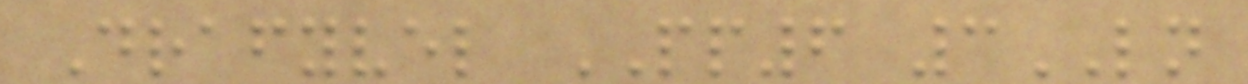Drafyvel PP6 3LN
